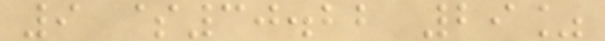9 $30.22 29%
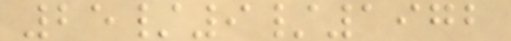25/9/1972
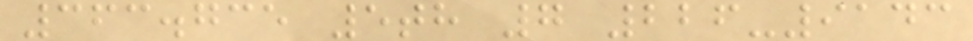363.735 5th 7 226-9143
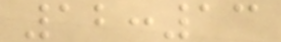12:13
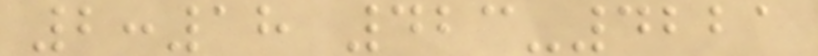2:18 423-4221
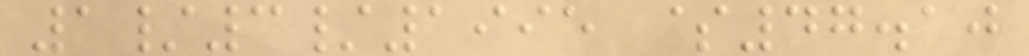1/3/1995 $47.10
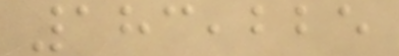183,225
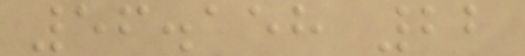56.158 22
